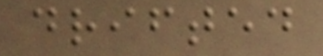drifted
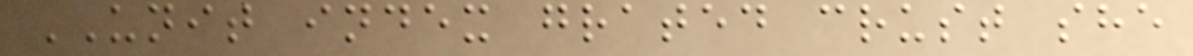UNIT index grated crust she
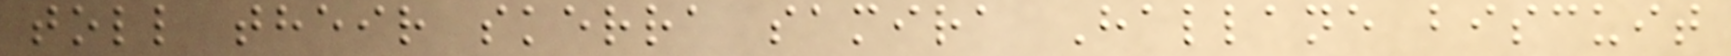toll their skerra samira Hallane biscuit
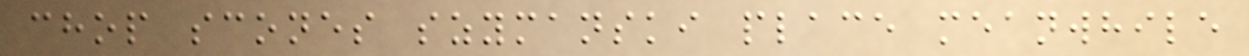chop scones szymanski place meanwhile
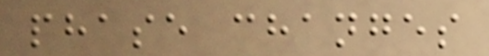phase changes
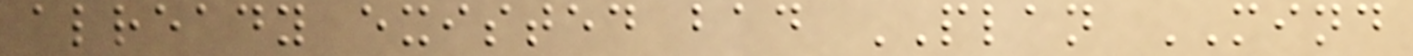already existed bad PLAN MIND
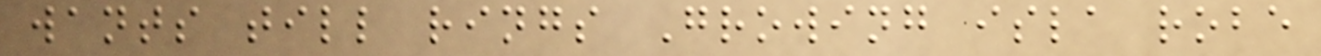wants till rings Growing isla robe
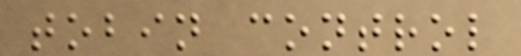tobin control
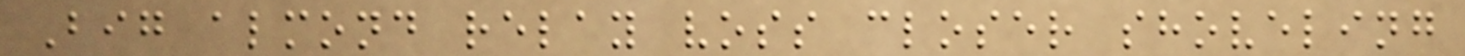Big almond relay voss closer shoveling
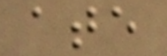ate
